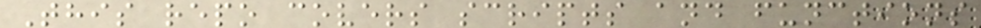This repo covers scripts and functions
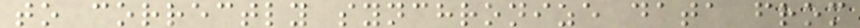to correctly synchronize data from
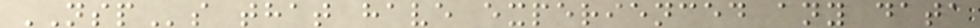NSPs that have experienced any data
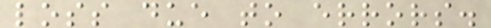loss due to errors.
